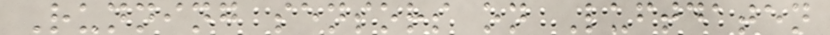Running sensors on Luftdaten
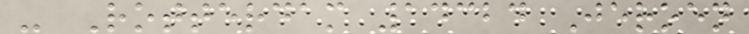- Rotterdam 14324 Jeroen
